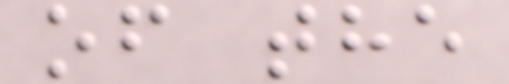of the
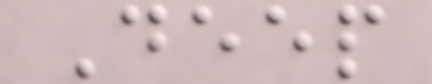Deep
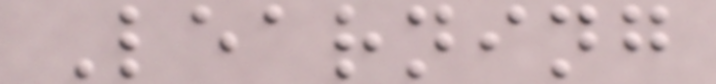Learning
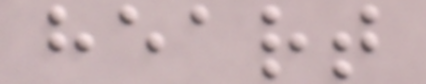heart
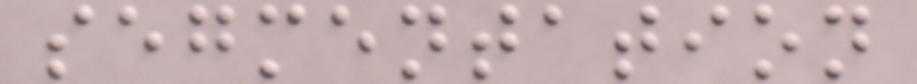segmentation
